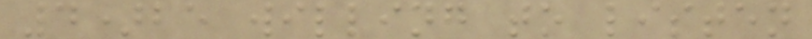4)be willing to listen
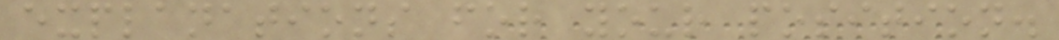explanations for your position.
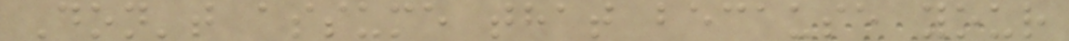Don't assume that because your
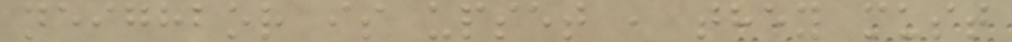neighbor is upset , they must
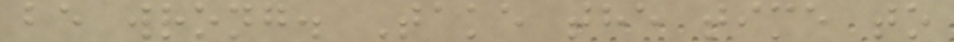be wrong. Take the time to
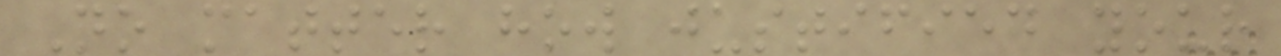No matter how justified your
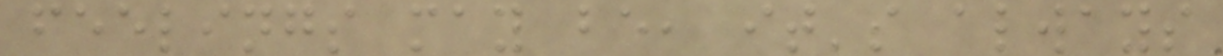feelings may be, it's always
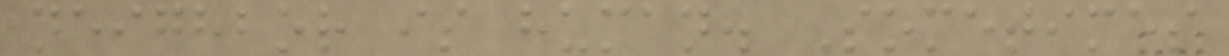neighbor is human. Sometimes
